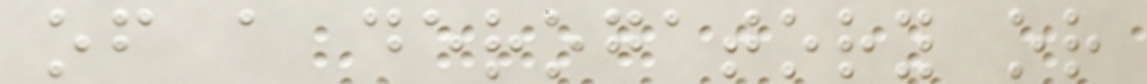of a derogatory or
